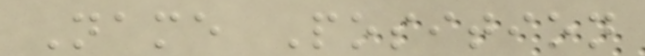Name Position
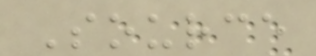Source
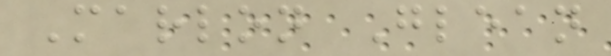Marlon Glean
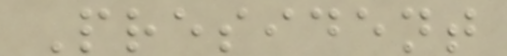President
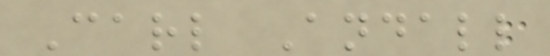Carl Andall
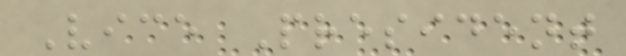Vice President
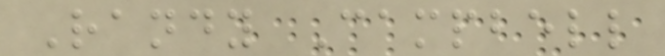Randy Campbell
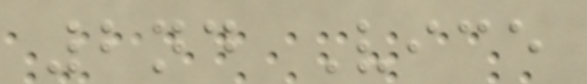2nd Vice
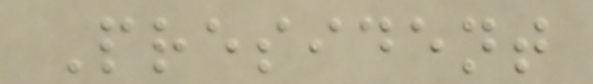President
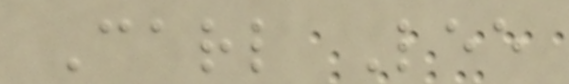Carl Lee
